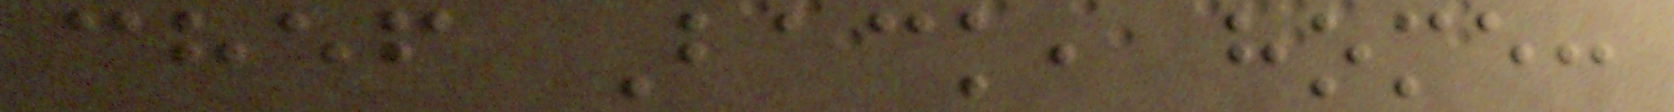chef Back, home:
